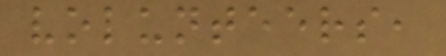volunteers,
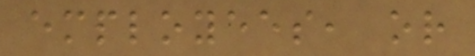employees, or
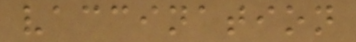vaccination
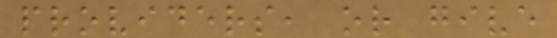providers, or give
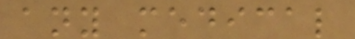any medical
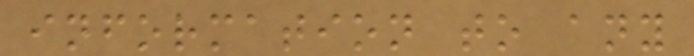information to any
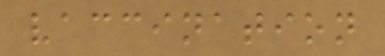vaccination
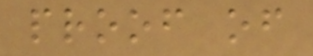proof of
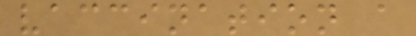vaccination a
